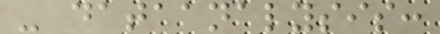- dataanalysis:
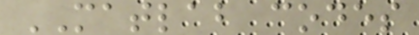MATLAB codes
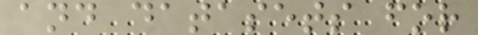and datasets for
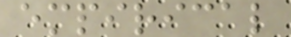empirical
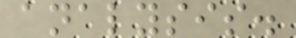analysis.
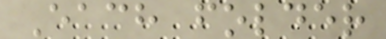Each folder
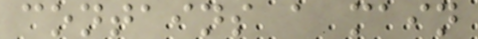contains a main
